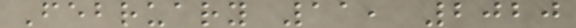February 11, 2020
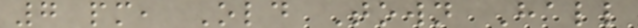7 pm, Old Town Hall
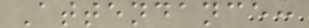Attendance:
